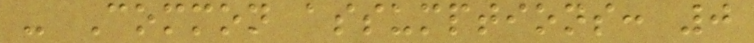- Common assumptions: 0
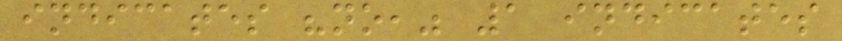indicates "no," 1 indicates
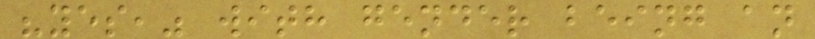"yes," with gender being an
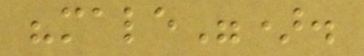"male").
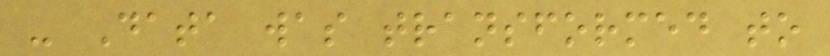- Data was transformed to
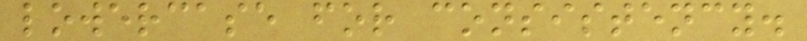lowercase for consistency.
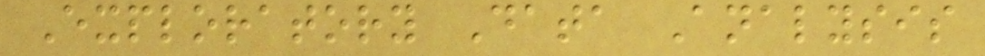Exploratory Data Analysis
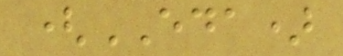(EDA)
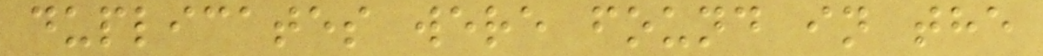duplicates were found in the
